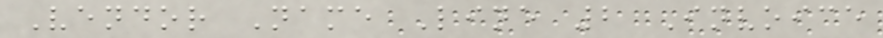Vendor Name Line 2 Invoice
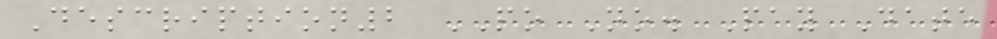Description2 PO No. Pay Date
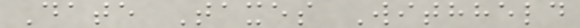Date Taxes Withheld
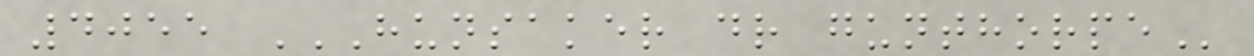4055 HUNSAKER DR GUNTHORPE
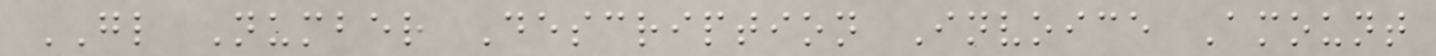GL Number Description Invoice Amount
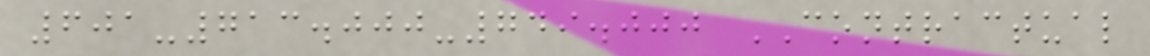601-713.000-749.000 CONTRACTUAL
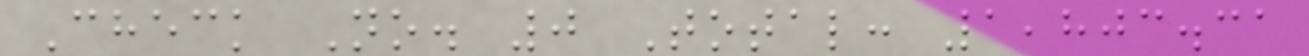Check No. 0 Total: 1,803.31
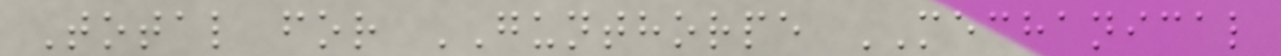Total for GUNTHORPE MECHANICAL
